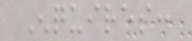Enquires:
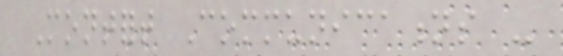Montfort Communications -
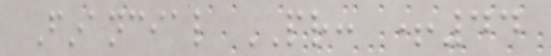Financial PR: +44
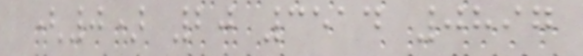(0) 20 3514 0897
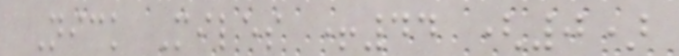Nick Miles +44 (0)
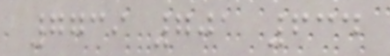7739 701 634
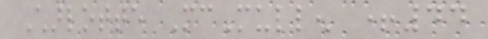Charlotte McMullen +44
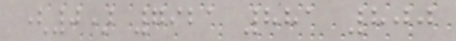(0) 7921 881 800
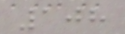108
